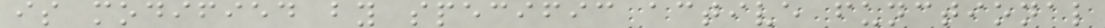is modified by specific active functional
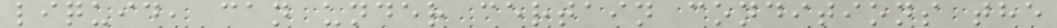liquid, can under certain conditions the
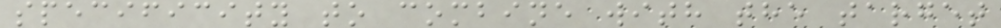specificity to combine with the target
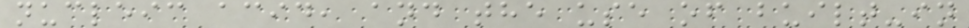nucleic acid, and the use of built-in
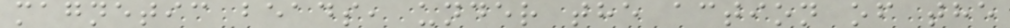magnetic beads, under the action of the
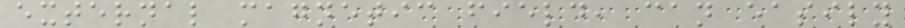external magnetic field, can easily
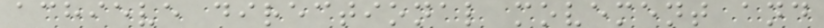achieve directional movement and
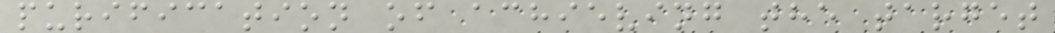purification of achieving the target
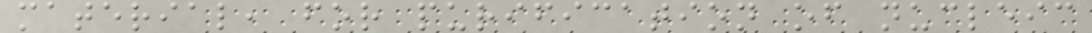material, for purification of nucleic
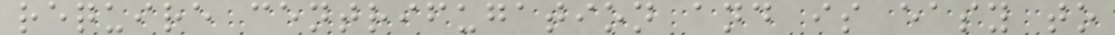require centrifugation and is easy to
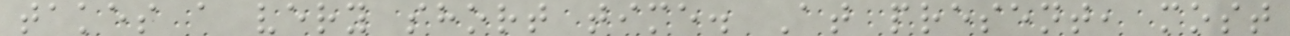takes a very short time. At present, most
